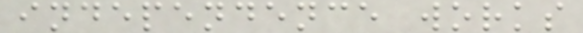independence works
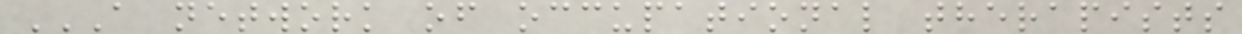A NETWORK OF OCCUPATIONAL THERAPISTS
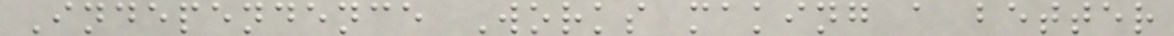Independence Works making a better
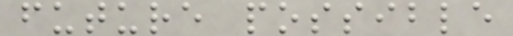future possible
